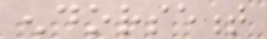endorsement
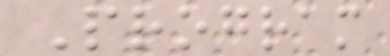Program
